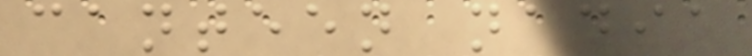canteen nadia
